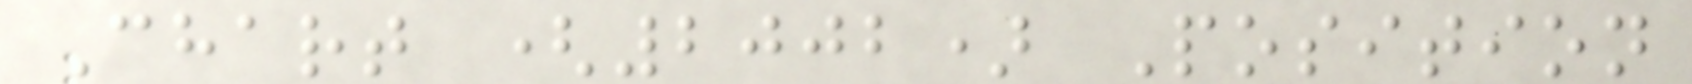Chart (2002) Position
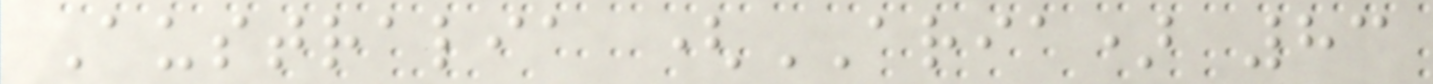Australia (ARIA) 83
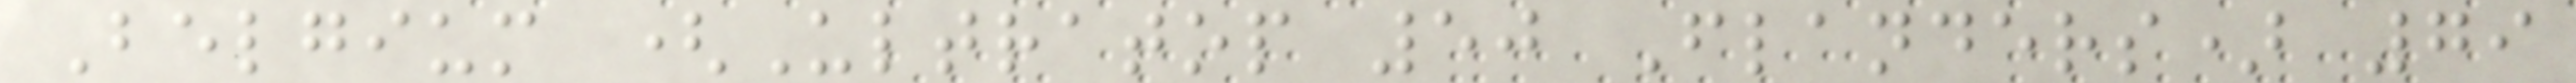Belgium (Ultratop 50 Flanders) 79
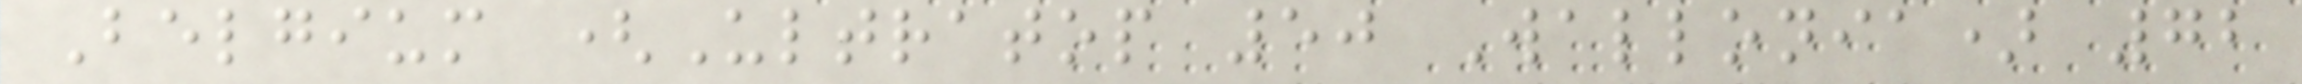Belgium (Ultratop 50 Wallonia) 72
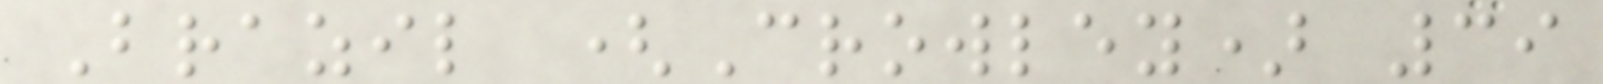Brazil (Crowley) 39
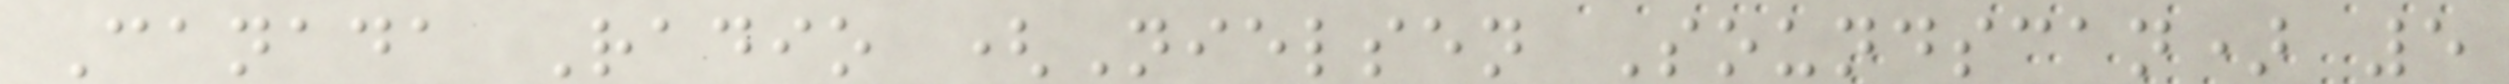Canada Radio (Nielsen Soundscan) 5
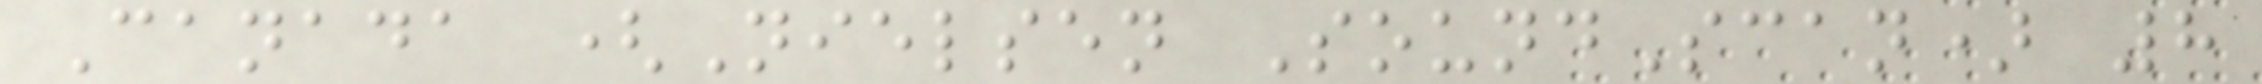Canada (Nielsen SoundScan) 8
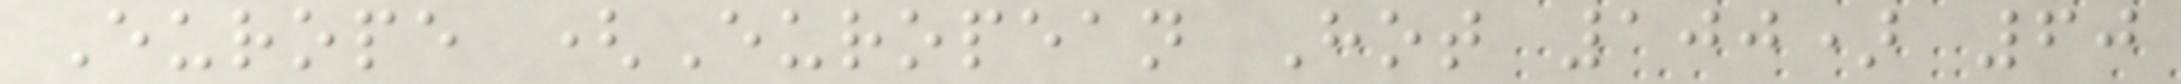Europe (European Hot 100) 60
